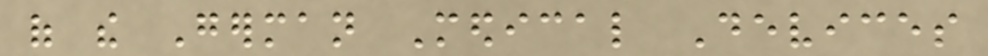of the German Medical Devices
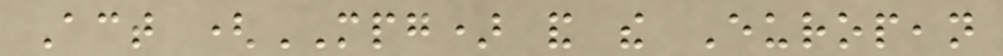Act (MPG) and the European
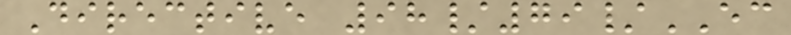Directive 98/79/EC
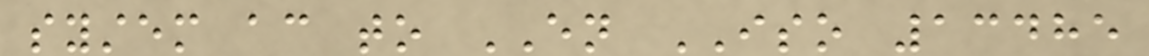system according to EN ISO 13485
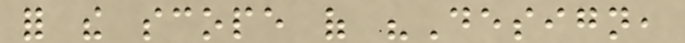for the scope of "Design,
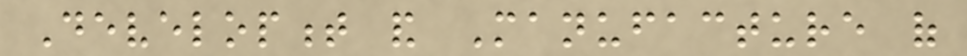Development and Manufacture of
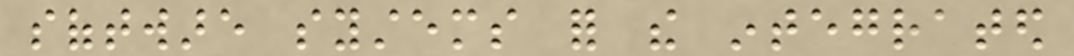software systems for the integrated
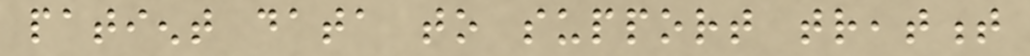patient data to support treatment
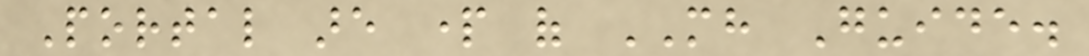Portal are part of MH Guide.
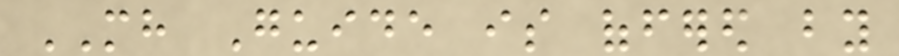MH Guide is offered by
